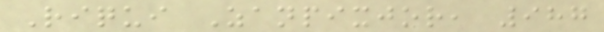Riqui Zanpixjor, 987
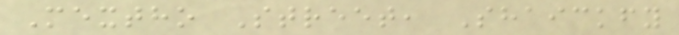Mextho Street, Shaickfy
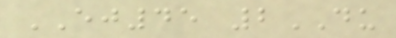EJ45 2DU
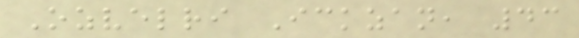Ozvelri Ickzan, 43
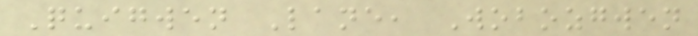Quigwen Lane, Wobozgwen
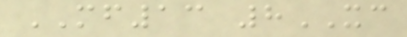MF13 8XC
